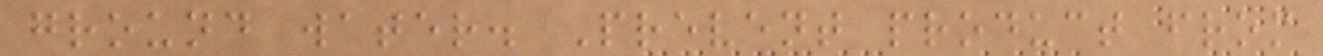ground water. Prevent product from
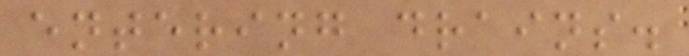entering drains.
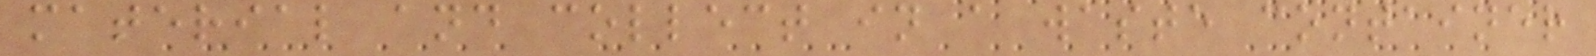material and collect in a waste container
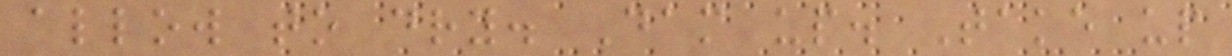allow to dry. Dam up. Take up
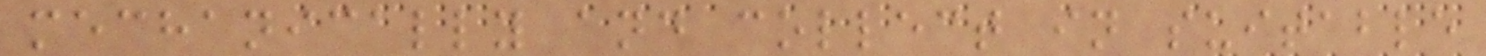mechanically and collect in suitable
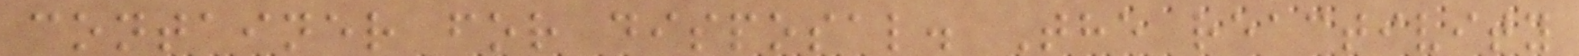container for disposal. The reactivity
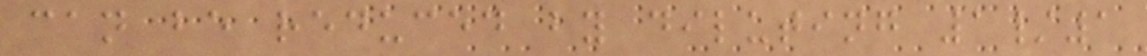can be reduced by diluting 1/1
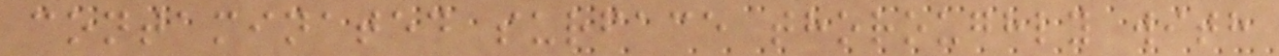contaminated surface thoroughly with
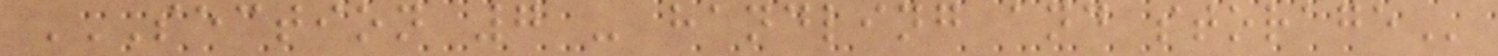SECTION 7 - HANDLING AND STORAGE
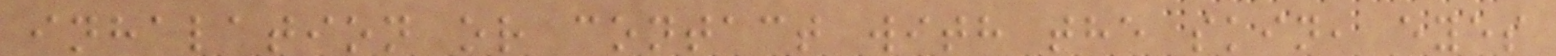inhalation or contact with the skin, eyes
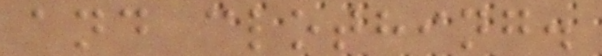and clothing.
